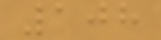108
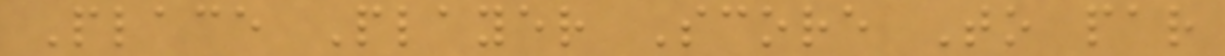Place Player Score To par
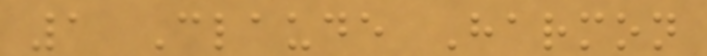1 Claude Harmon
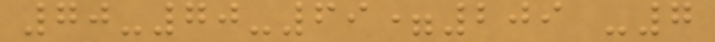70-70-69=209 -7
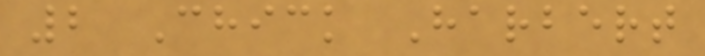2 Chick Harbert
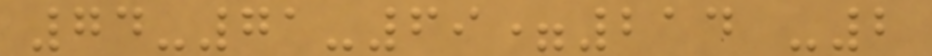74-71-69=214 -2
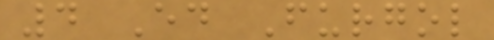4 Ed Furgol
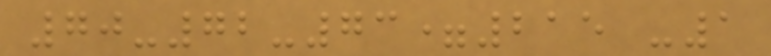70-72-73=215 -1
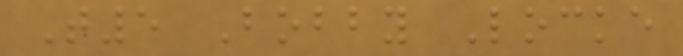T5 Bobby Locke
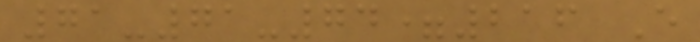71-71-74=216 E
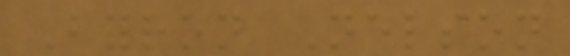Byron Nelson
